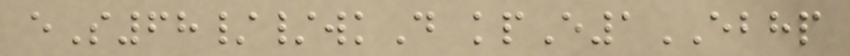eS68//wkD kpE1EBHP
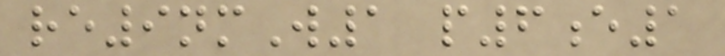re9nmW1 p6e1
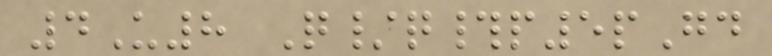4U8 Q/q#p5pGd
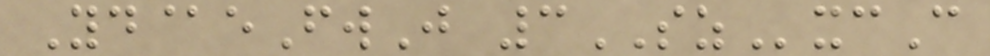Yd@eFwJ 3SZxcC
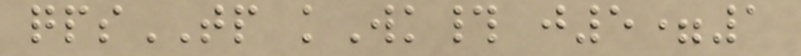qpsTP kWk# j5=1
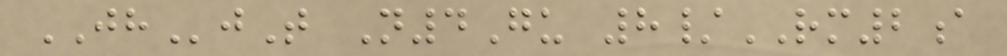JHjT N4Gu 8/RM2a
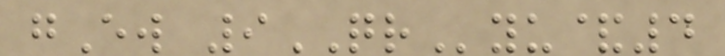gEw 9QRyu&4
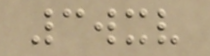3wxv
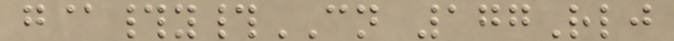g@#y#CN 177Rlj
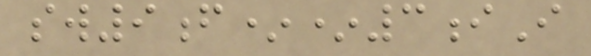sw9f**3iI
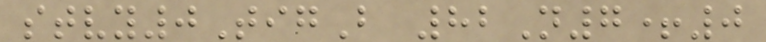stvy0TigB 82N7+0
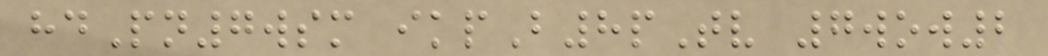hdPn7wsm ikpB8pTv 7wow2
